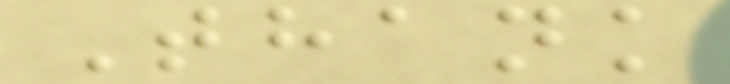Thank
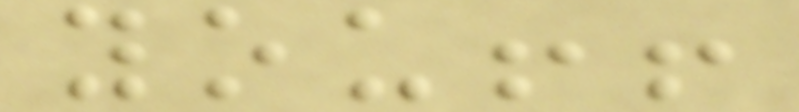you!!
